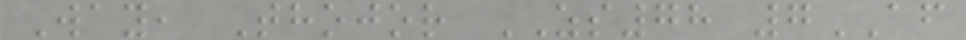Way, Thojor ZS78 7AF
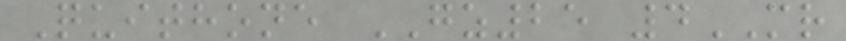Quithone GZ25 4MR
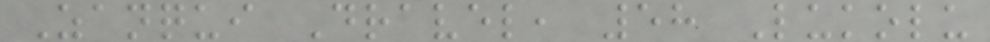Zanqui Dravel, 58 Lukolu
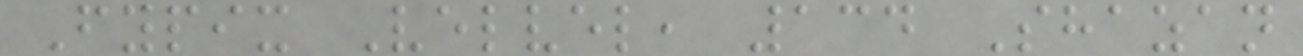Fypix Velvel, 134 Shazan
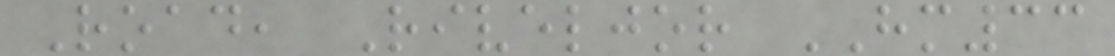Road, Riveljor HM33
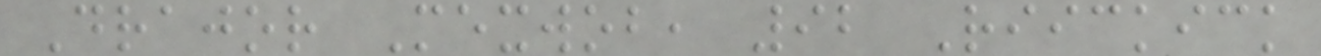Drajor Mexwob, 92 Riickick
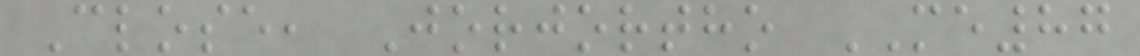Close, Jorjortho ME87
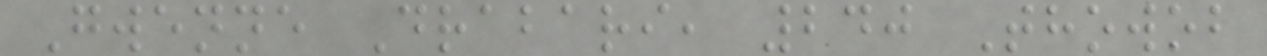Gwenne Drabari, 240 Thowob
